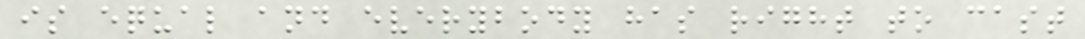is equal and everybody has right to cast
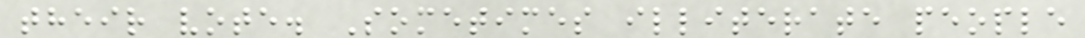their vote. Sometimes illiterate people
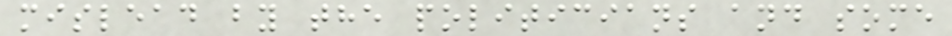mislead by the politicians and some
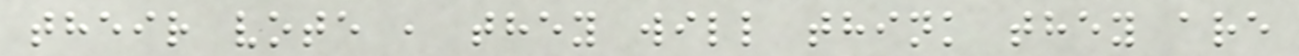their vote , they will think they are
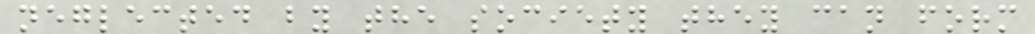neglected by the society they can form
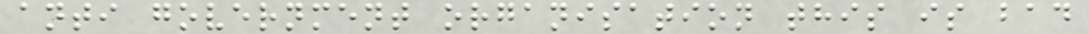anti government organisation this is bad
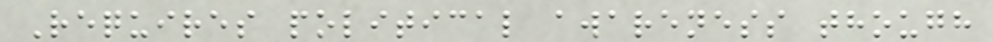Requires political awareness though
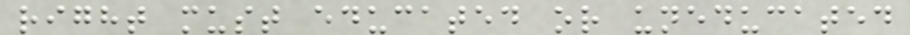right must educated or uneducated
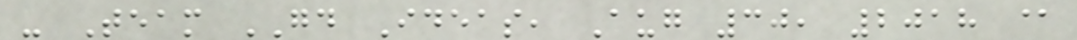- Team GD Ideas, Aug 30, 2018 @
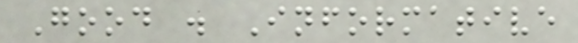Good . Informative
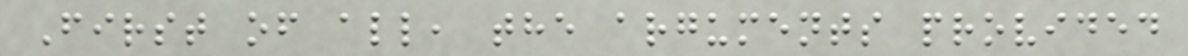First of all, the arguments provided
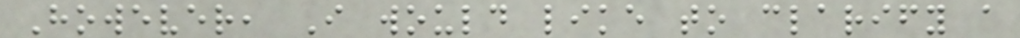However, I would like to clarify a
